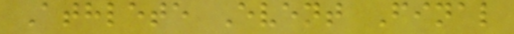Athlete Event Final
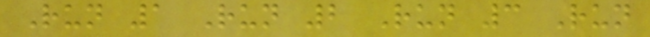Run 1 Run 2 Run 3 Run
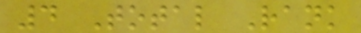4 Total Rank
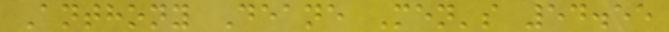Anthony Deane Men's 54.55
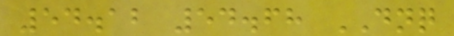54.12 54.68 DNQ
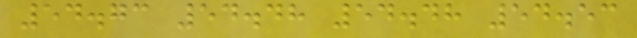54.73 54.48 54.48 54.53
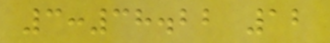3:38.22 12
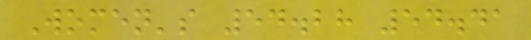Women's 54.28 54.41
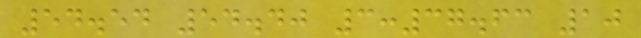54.54 54.40 3:37.63 10
